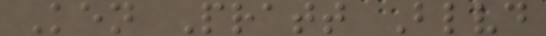Ken Pratt Blvd
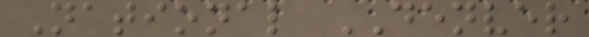National DENVER
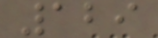129
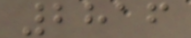2816
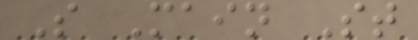S Main St
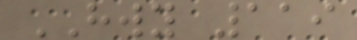HWY 119
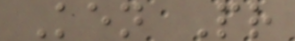Ken Pr
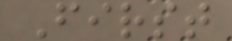First
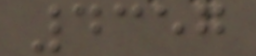4357
